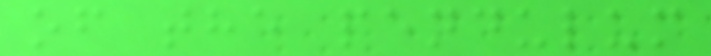of the pendulum
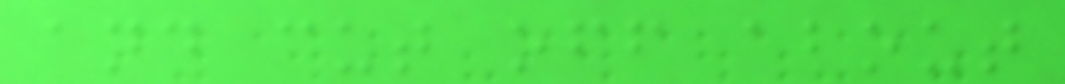and cut off about
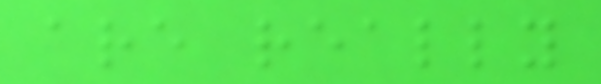are really
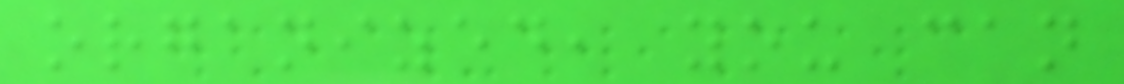organized, you can
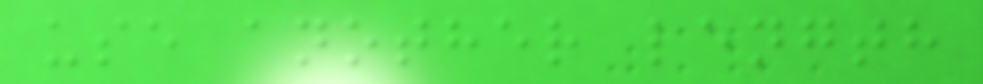use another length
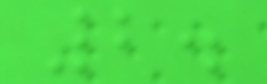2.
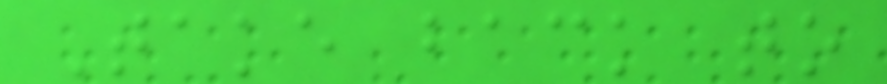Take back to
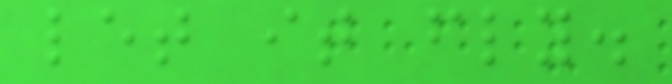let it fly.
